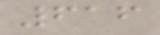616
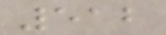512
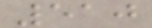510
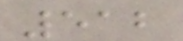512
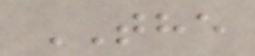THE
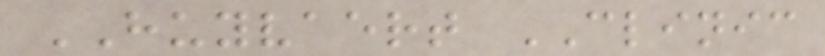HUYVAERT CLINIC
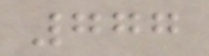777
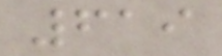619
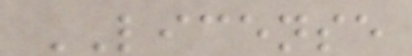LICENSE
